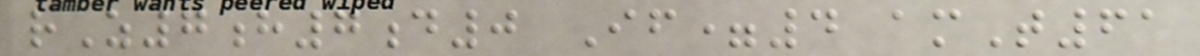rZ7h7d0 If=4 amT61
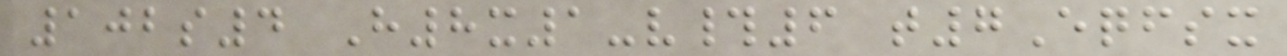102s4 H8x1-v#6 t7Eqfsx
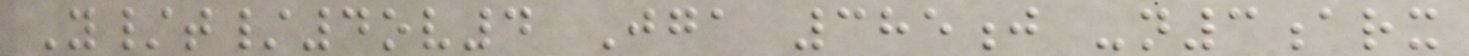Y/t/4ov4 Jga 385j -n3arx
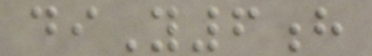diY6h
